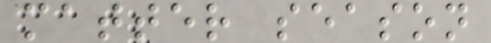matter season
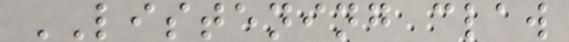LISTENING claw
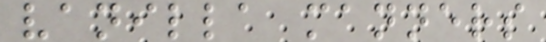vanilla manners
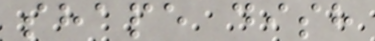shape dish
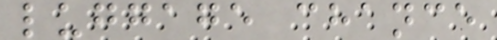luggage chance
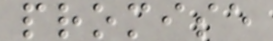promise
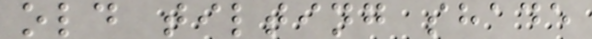old tilting shade
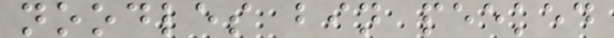noodles bin peeked
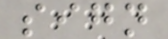sign
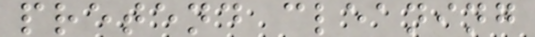pretend cleaning
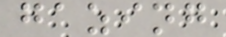gazing
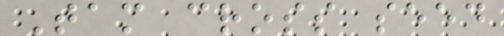Tam cross seed
